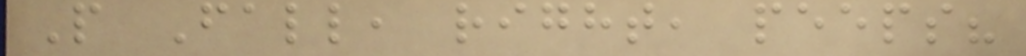P Fall, right, peeps?
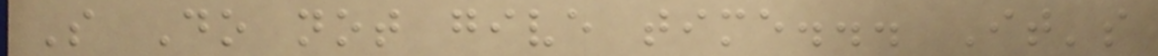S Do not give time... It's
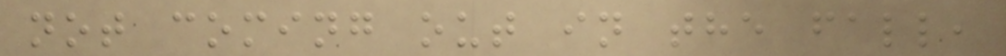not coming out in the fall,
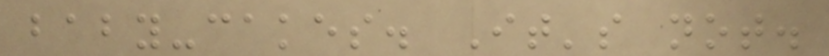baby-cakes. It's not.
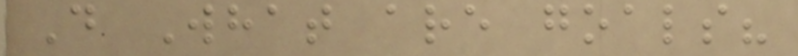D What are goals?
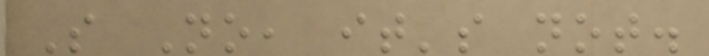S No, it's not.
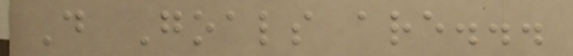D Goals are...
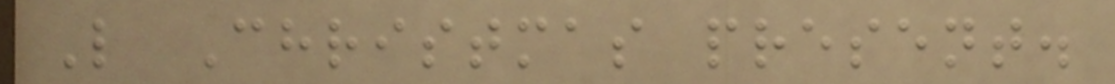L Christmas present.
